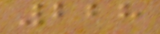228
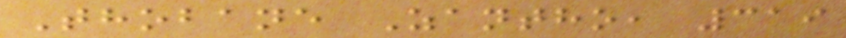Thobane Zantho, 319
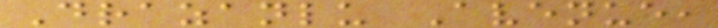Drazanlu Avenue,
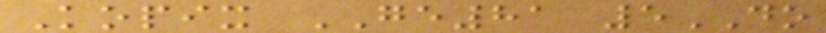Kopix GE81 5DO
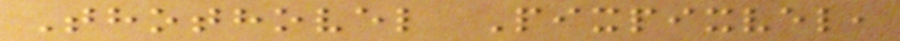Thothovel Pixpixvel,
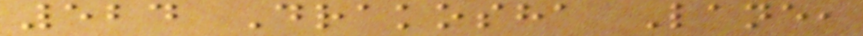524 Drakosha Lane,
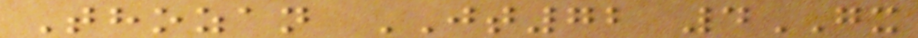Thozan JT72 4GX
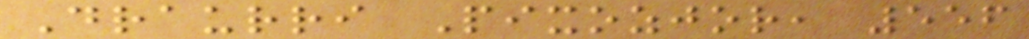Draurri Pixozjor, 556
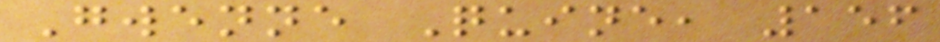Gwenne Quine, 156
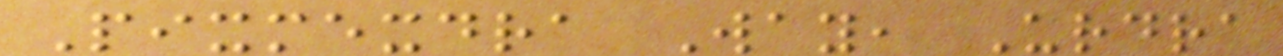Pixmexdra Way, Urdra
